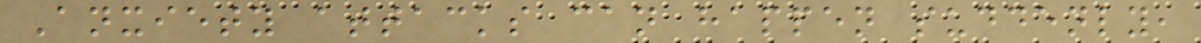Anxiety attacks can happen suddenly,
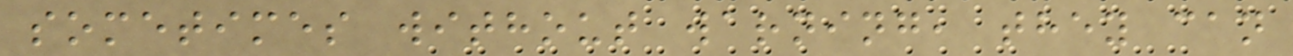sometimes without warning, they can
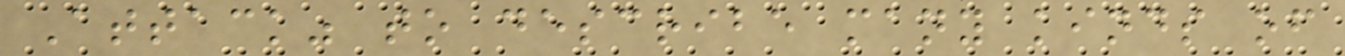Attack" to describe many kinds of
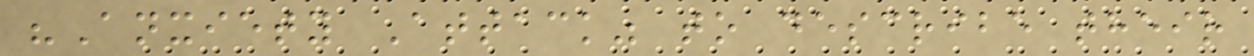"Anxiety Attack" to describe their
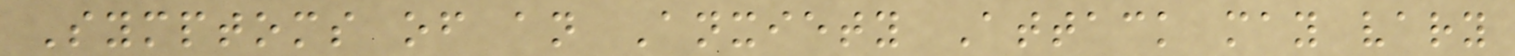Symptoms of an Anxiety Attack may vary
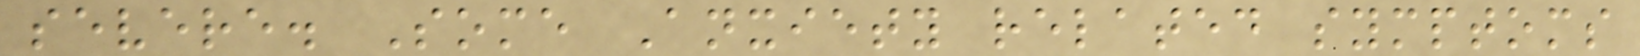severe. Some Anxiety related symptoms
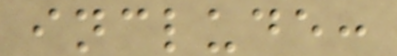include:
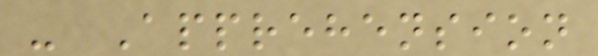- Apprehension
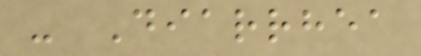- Diarrhea
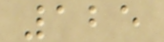125
